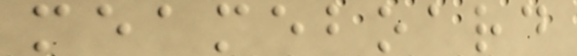meameboard
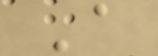A
